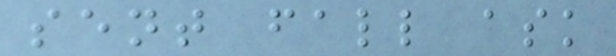sent fall ask
